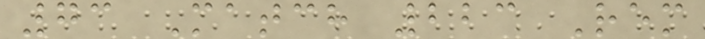73 Match 223 Rem
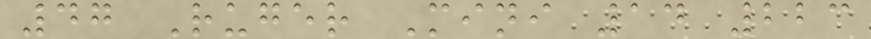47 Ruger Mini 14 223
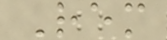Rem
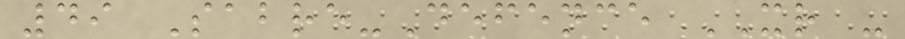49 Sabre-Defence XR -
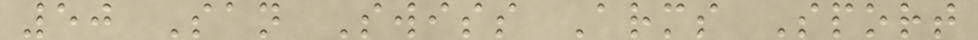50 San Swiss Arms Sport
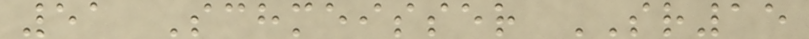51 Schmeisser SR15
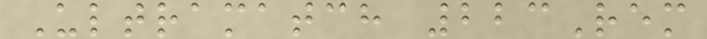Ultramatch 223Rem
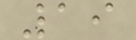19
